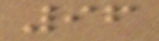96
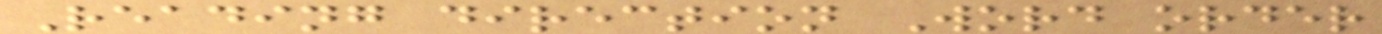Reading direction Word order
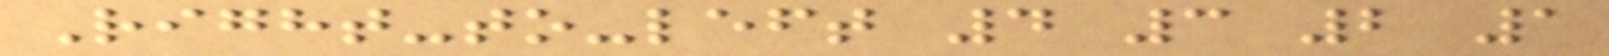Right-to-left 4 3 2 1
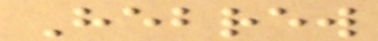Hebrew
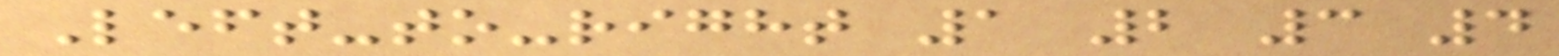Left-to-right 1 2 3 4
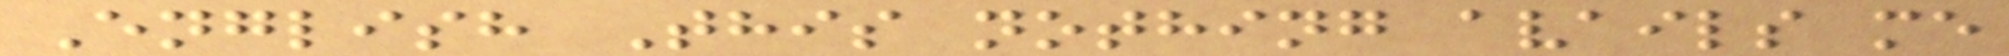English This nothing avails me
